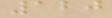120
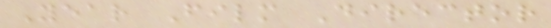Year Film Director
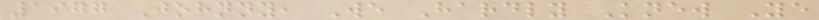1977 Johnny, We Hardly Knew Ye
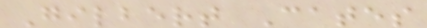Gilbert Cates
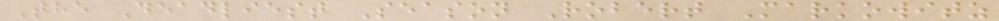The Deadliest Season Robert Markowitz
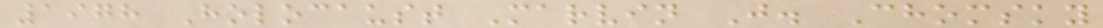1978 Holocaust Marvin J. Chomsky
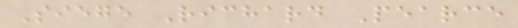Siege Richard Pearce
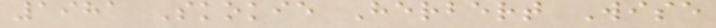1981 Skokie Herbert Wise
